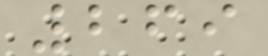269
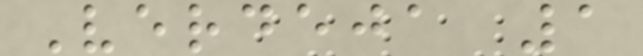Verdeja 1
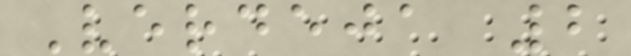Verdeja 2
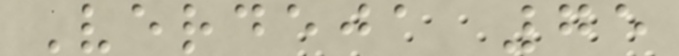Verdeja 75
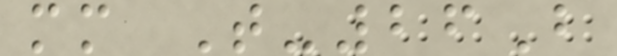mm T-26B
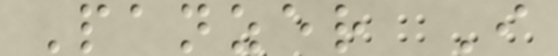Panzer I
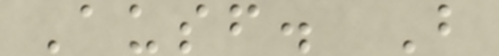Ausf. B
